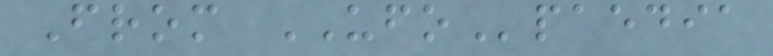From UFOpaedia
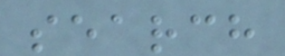search
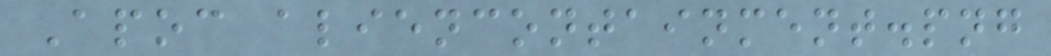Apoc aliencontainment.png
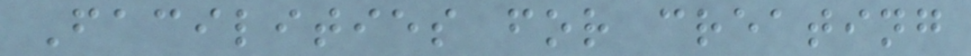Facilities for creating
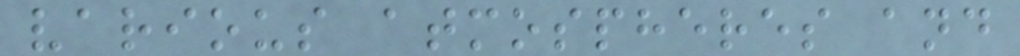various atmospheres and
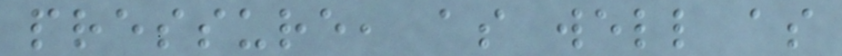pressure, as well as
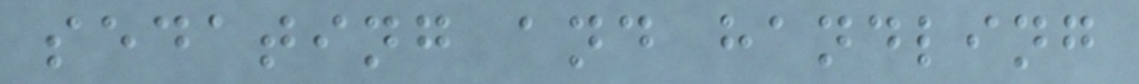sedating and handling
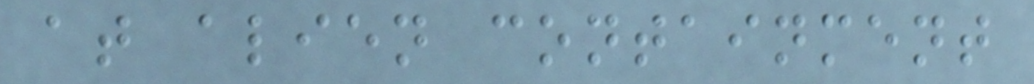at alien containment
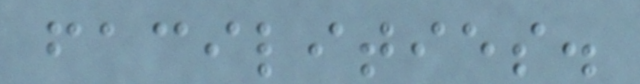facilities.
